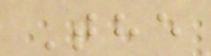The
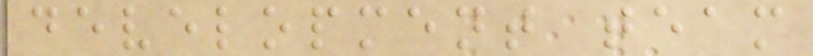development team
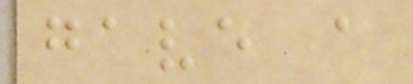gave a
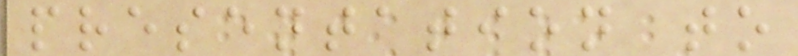presentation to
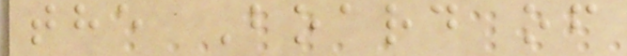the Board of
